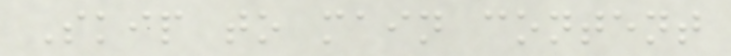Skip to main content
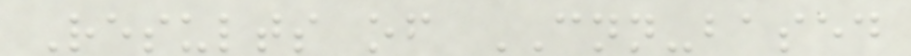Results of CNN-based
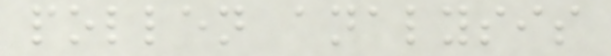pollen analysis
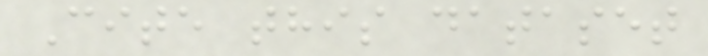Cite this dataset
